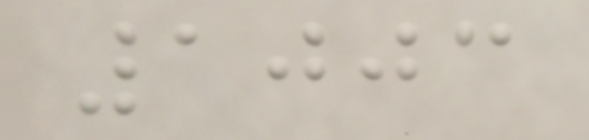1003
